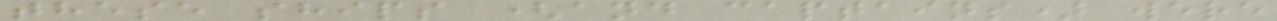these ships (and captains) were
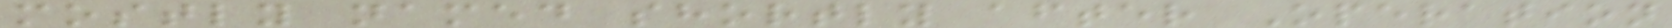mostly named shortly after Operation
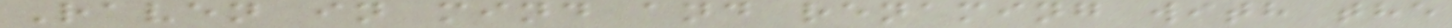Raven in mind and renaming with the
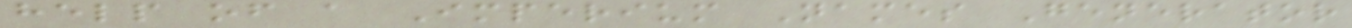help of a Imperium Names Generator
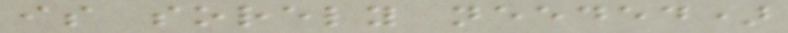is sorely needed)
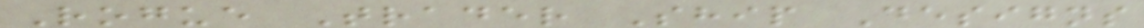Rogue Trader Ship Designs
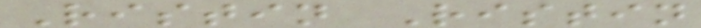Ristin Ristin
